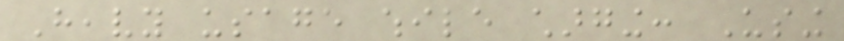Heavy usage while charging: Using
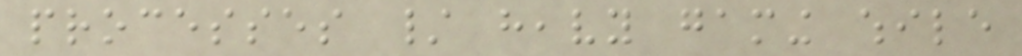processes / heavy gaming while
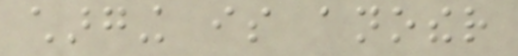charging is another
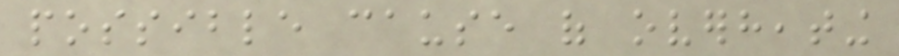possible cause of overheating
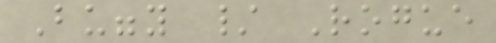Buggy / Rogue
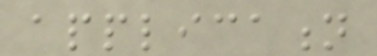application
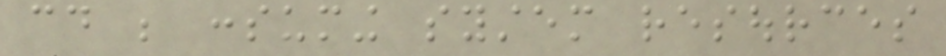could be consuming system resources
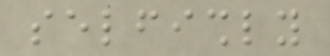selfishly
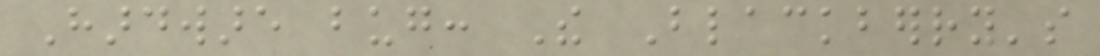Hardware bug: The Blackberry's
